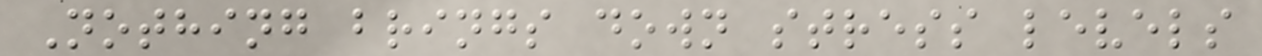Nothing brings down stress levels
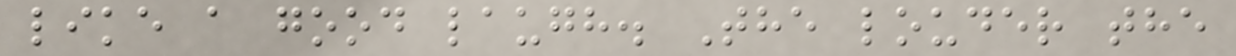like a good laugh. The louder the
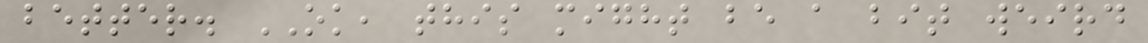better. OK, this might be a bit weird
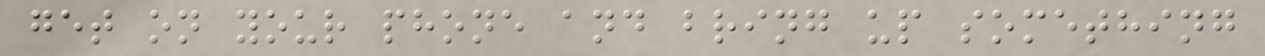get on your phone and bring up something
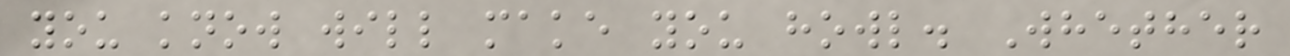you know will make you howl. Whether
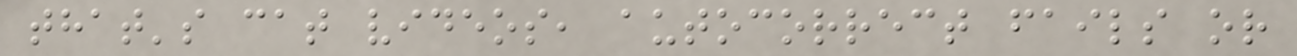that's cat videos, autocorrect fails or
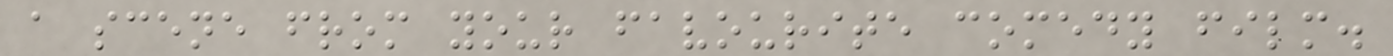a scene from your favourite comedy film.
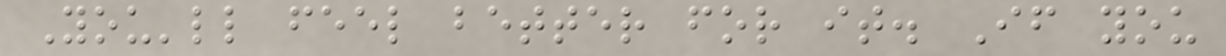You'll feel better for it. If you
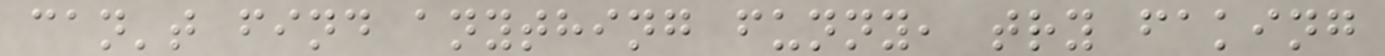can't find anything funny, try faking
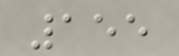155
